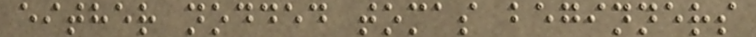either nodded tomas beginners
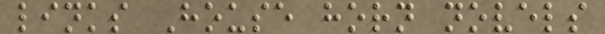links House horn novels
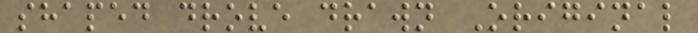shaped drove drawn Original
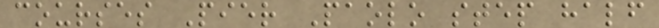courses Pier Paolo step half
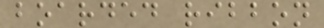boarded ribbon
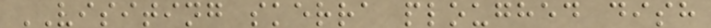VISITING skerra ploughed dish
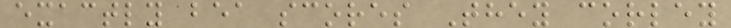exactly bea scores They corley
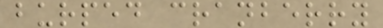burped cranberry
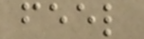feel
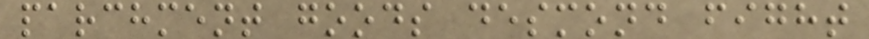parchment goods desmond fight
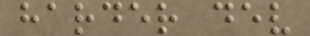harder dev
